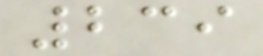239
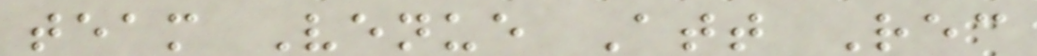team Venue Att Rec
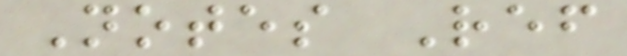Notes Ref
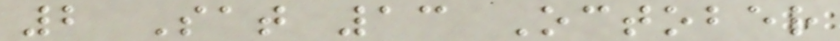2 Sat 13 October
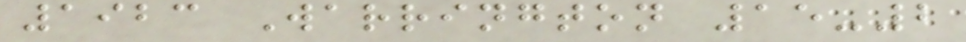1923 Warrington 15-2
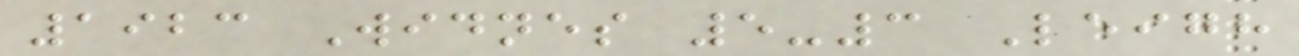1923 Widnes 5-3 Leigh
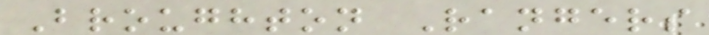Broughton Rangers
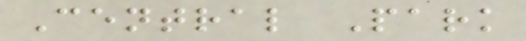Central Park
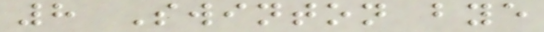8 Swinton bye
